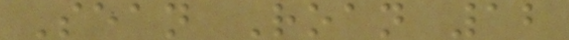Sean Roan 12
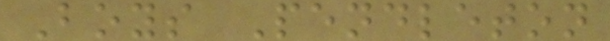Boys Pendleton
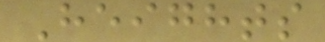Heights
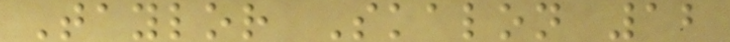Taylor Skalon 12
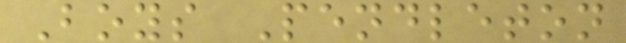Boys Pendleton
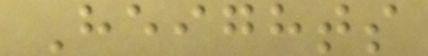Heights
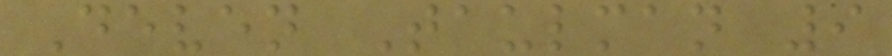Deven Taulman 9
